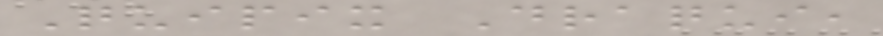Quipix Draqui,
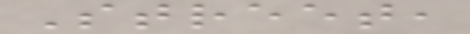Street,
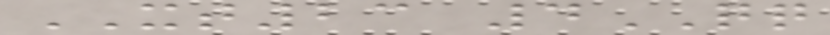XT23 4QQ
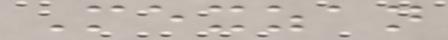Mexzan
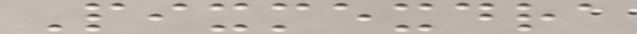Pixmexdra
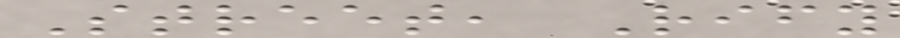Street, Rify
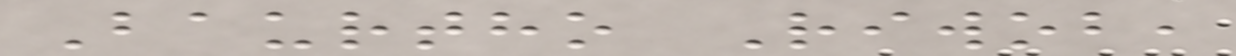Baurtho Riwob,
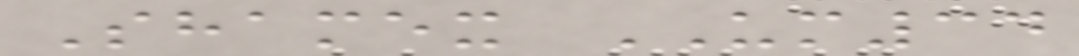Shamex UM34
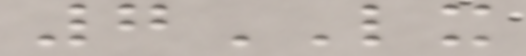7LX
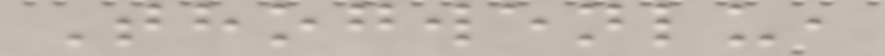Thogwenlu,
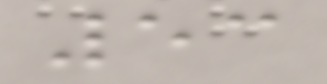53
